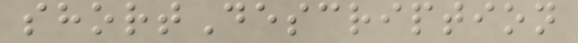shortDescription
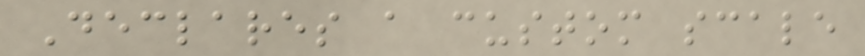Declares a custom scale
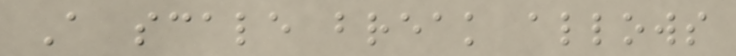A scale break allows
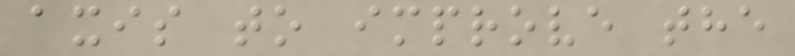axis to improve the
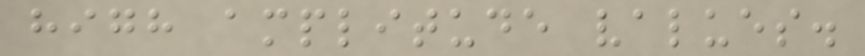high amplitude values.
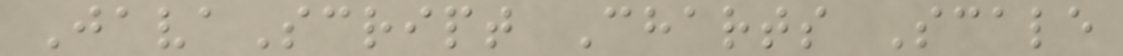JavaScript Charts Scale
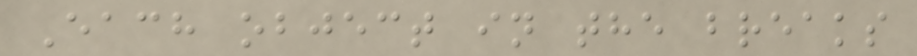Each object in the breaks
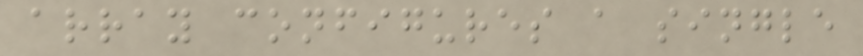array configures a single
